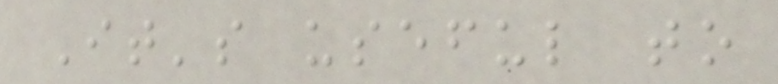It's useful to
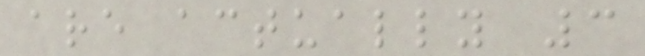are actually 3
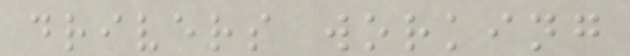drivers working
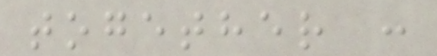together :
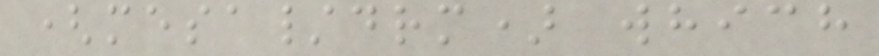(mesa/drm) which
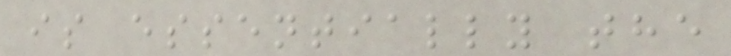is essentially the
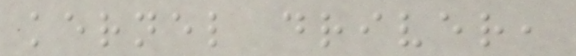kernel driver,
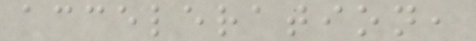acceleration,
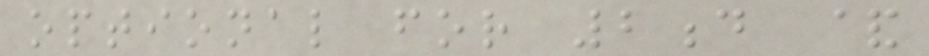optional for 2d &
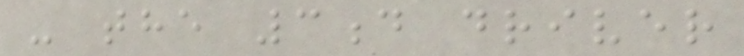- the 3d driver
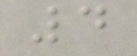4
